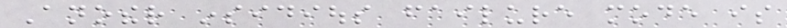Another insidious failure mode is
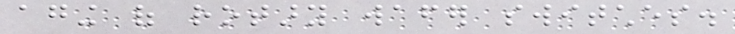aging of rotary wafer switches.
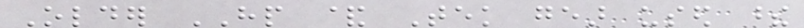Older HP & Tek gear used these
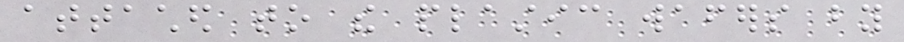attached to the plastic wafers by
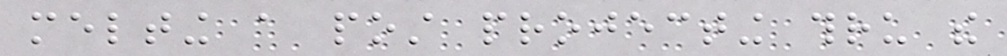melting a post projecting thru the
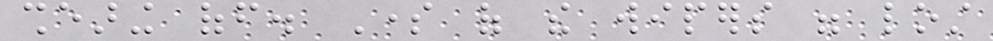shearing off. Some of the wipers were lost
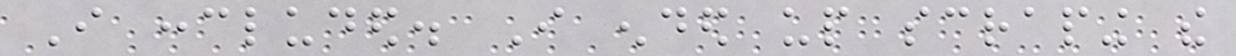I concluded. I ended up scraping the
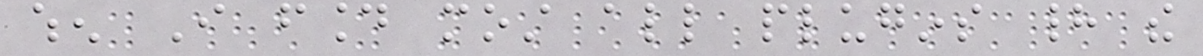when I found most all plugins had the
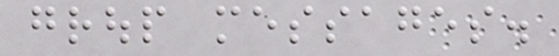group messages.
